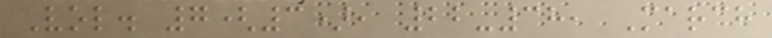Vol. 7(3), 22-38, March
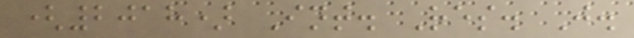(2018) Int. Res. J.
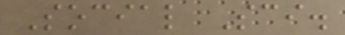Social Sci.
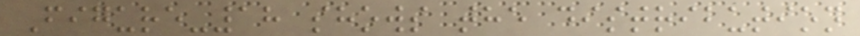Figure-18 shows the distribution
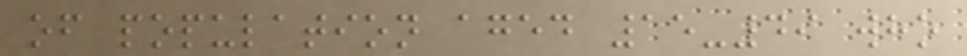of population aged 15-49 who
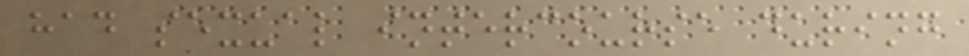had sexual intercourse during
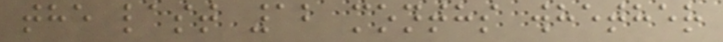the last 12 months whether
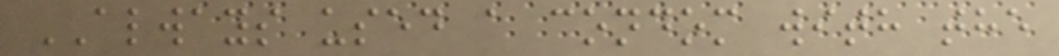ALWAYS used a condom with the
